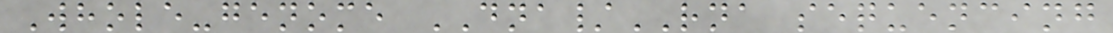Whole-genome DNA/RNA sequencing
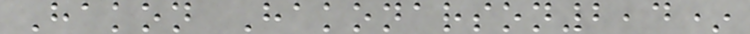Hakon Hakonarson2,4*
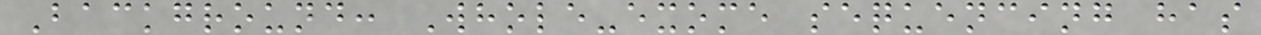Background: Whole-exome sequencing has
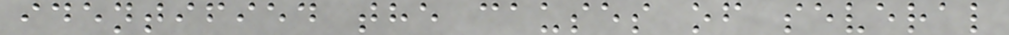identified the causes of several
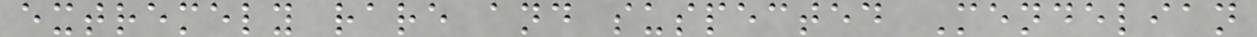extremely rare and suspected Mendelian
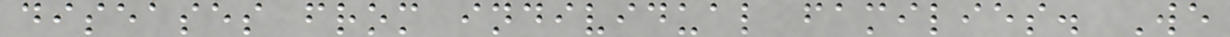diseases from individual families. We
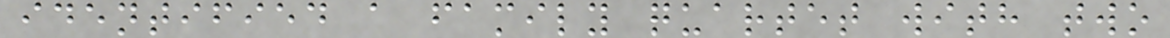identified a family quartet with two
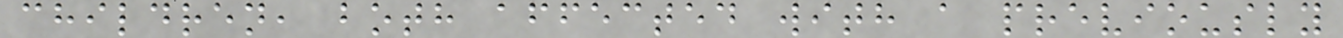children, both affected with a previously
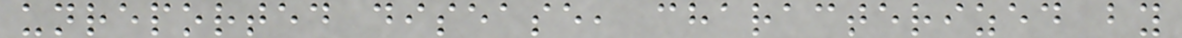unreported disease, characterized by
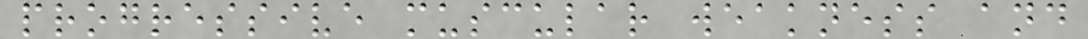progressive muscular weakness and
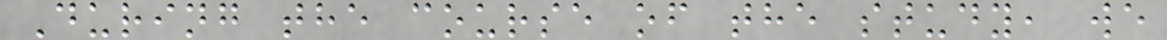During the course of the study, we
